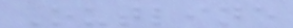Outline
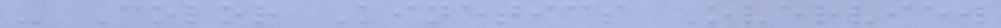- Color Kinetics Overview
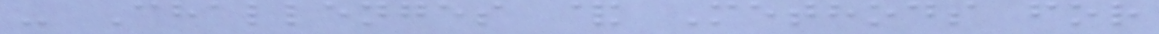- Challenges & Methods for
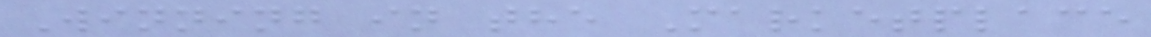Winning in the Marketplace
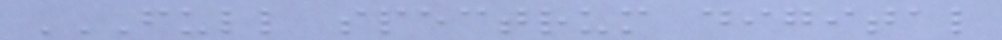FULL SPECTRUM DIGITAL
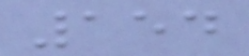154
